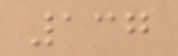137
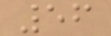56
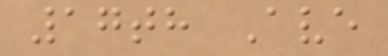17th Ave
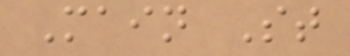Main St
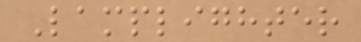Lamplighter
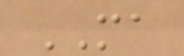MA
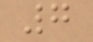7
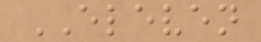ELEVEN
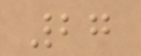27
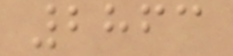2863
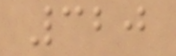320
